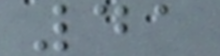41
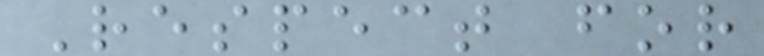Respect for
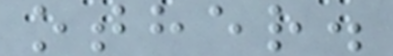other.
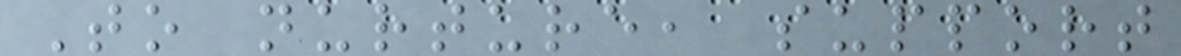To nurture, support
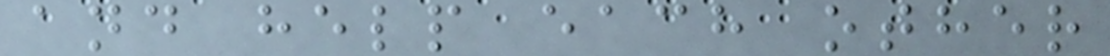and help each other
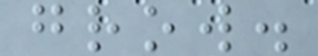grow.
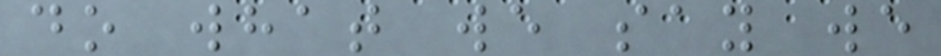do what we say we
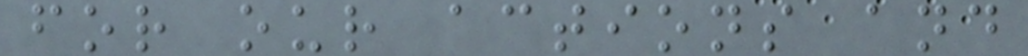for our actions and
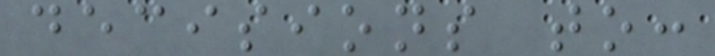decisions to:
